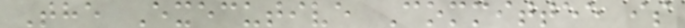The Executive Committee is
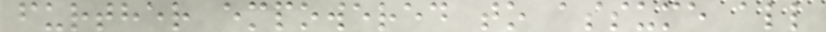further empowered to assume all
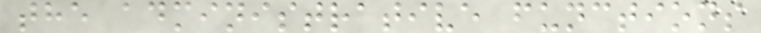the administrative functions
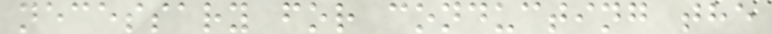necessary for conducting the
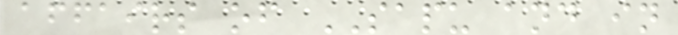affairs of SAPU and in
